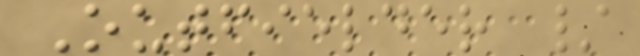Outfielder /
